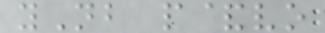yNb p&vo
